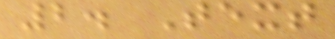2. Text
